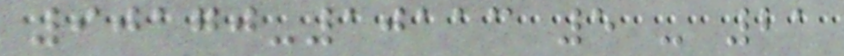90170-10113 5 - 21
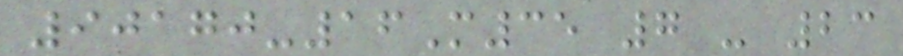90170-16M35 7 - 23
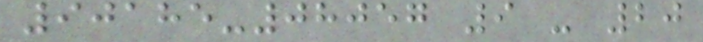90185-08057 9 - 20
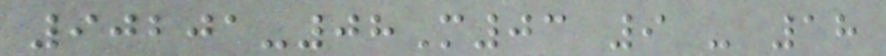90201-08M03 9 - 18
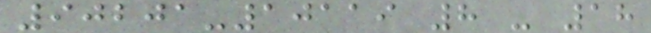90201-10119 8 - 18
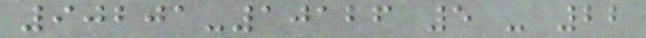90201-10126 5 - 22
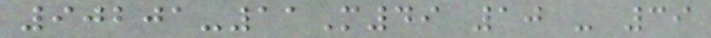90201-11M49 10 - 39
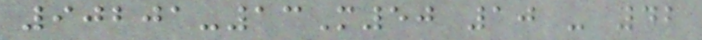90201-13M50 10 - 42
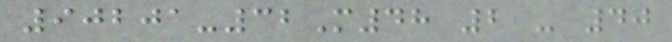90201-32M48 2 - 40
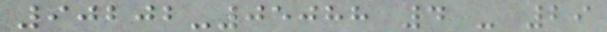90202-05088 4 - 29
